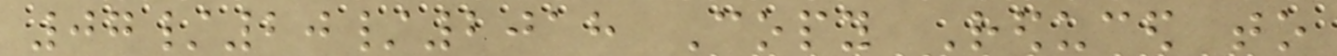07/20/2018 Copy Reduced to
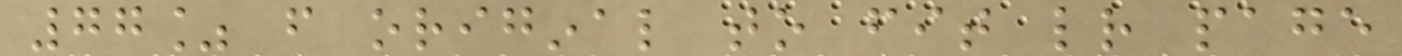77% from original to fit letter page
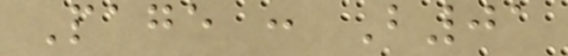Page : B01
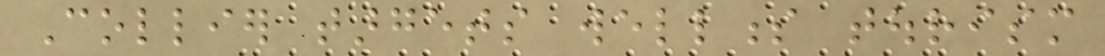Collier targets wellness tourism
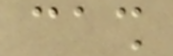cash
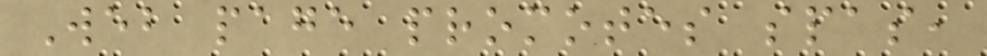Web page promotes spas,
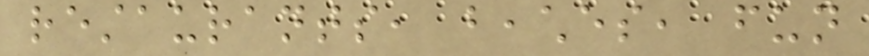restaurants, beaches, fun
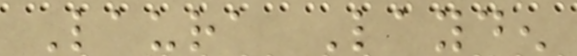Laura Layden
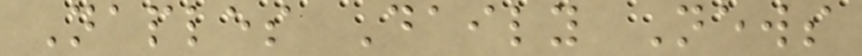Naples Daily News
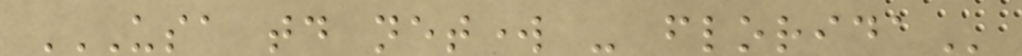USA TODAY NETWORK - FLORIDA
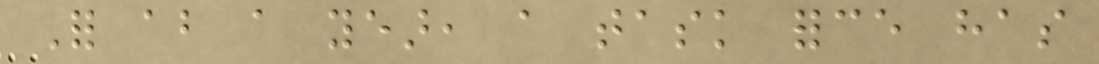For about a year, a task force has
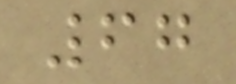67
